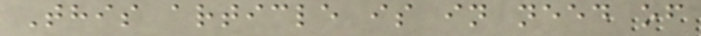This article is in need of
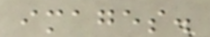images.
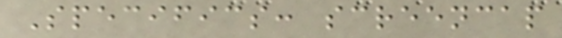Specifics: screencap
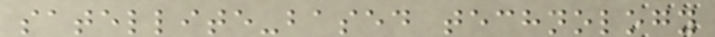satellite-based technology
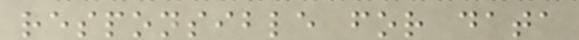responsible for data
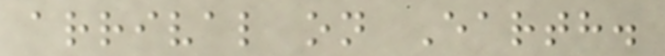arrival on Earth.
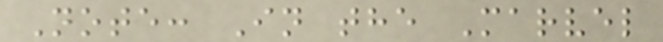Note: In the Marvel
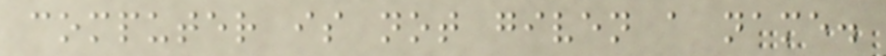computer is not given a name.
